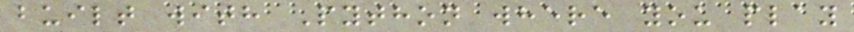built with Python where you play
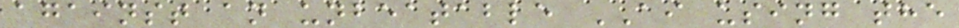against an unbeatable AI using the
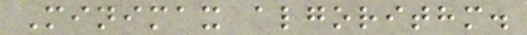Minimax algorithm.
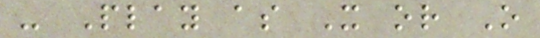- Play as X or O
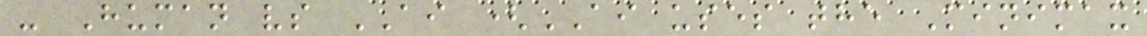- Human vs AI (AI uses the Minimax
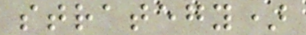strategy)
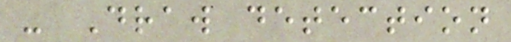- Draw detection
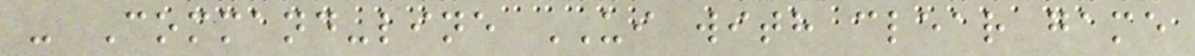- Command-line UI with clear game
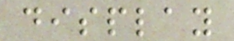display
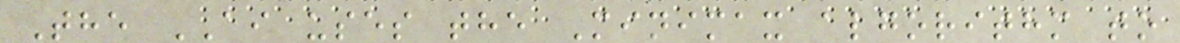The AI uses the Minimax algorithm to
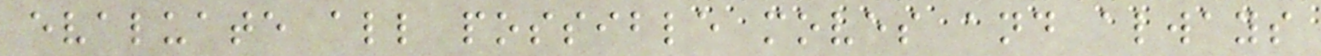evaluate all possible moves and always
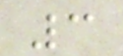3
